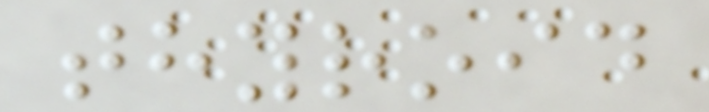thyroid
